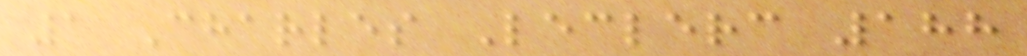1 Charles Leclerc 188
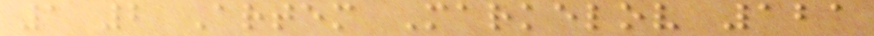1 2 Artem Markelov 121
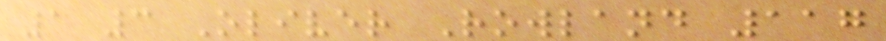1 3 Oliver Rowland 117
